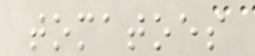tomatoes
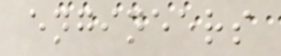engineers
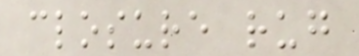closure rug
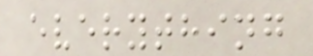everything
